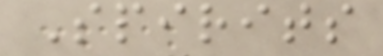Spirits
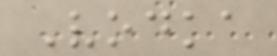Vodka
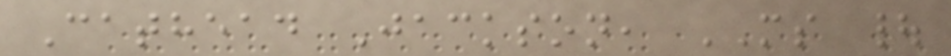Cathead Jackson, MS |
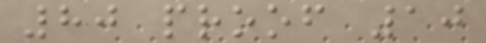80 proof 10
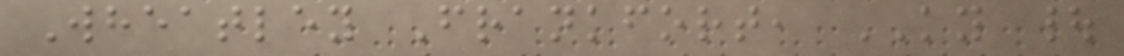Wheatley Frankfort, KY |
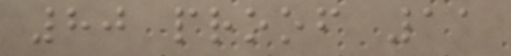80 proof 11
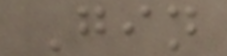Gin
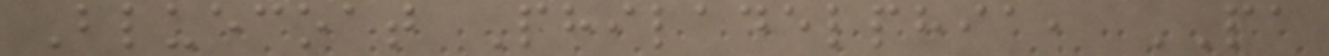Bluecoat Philadelphia, PA
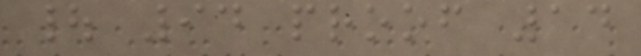| 94 proof 14
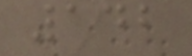142
